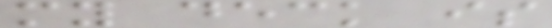my deck is
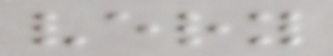very
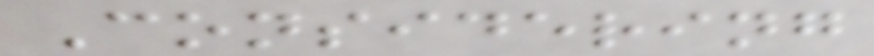Considering
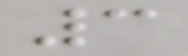3
